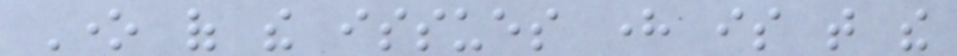One of the issues here is that the
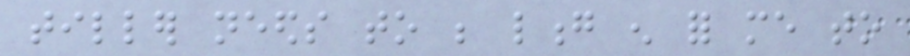tiller needs to be long enough for me to
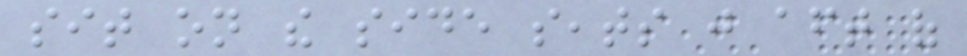sit on the side seats just aft of
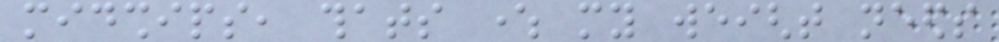midships, thats where my weight needs
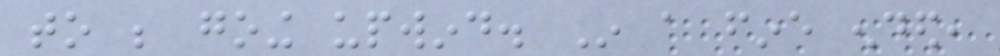to be going upwind. In a fine ended,
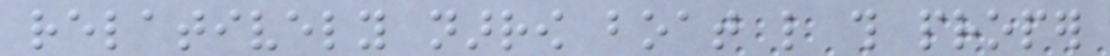relatively narrow boat like this proper
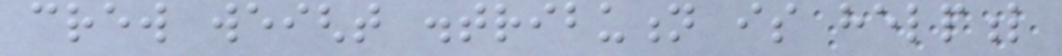crew weight distribution is helpful
